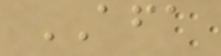AFA
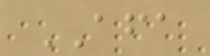AFA
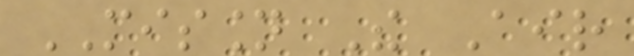MISSION The Air
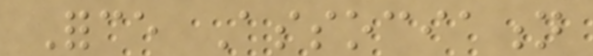Force Association
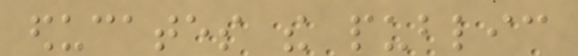educates the public
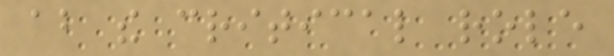about the critical role
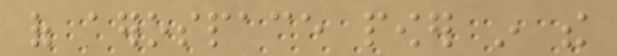of aerospace power in the
